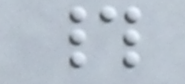#
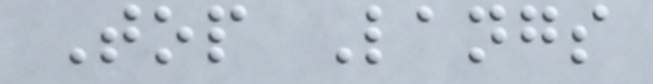Top Langs
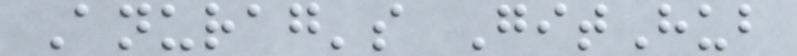Anurag's GitHub
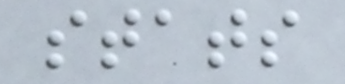stats
